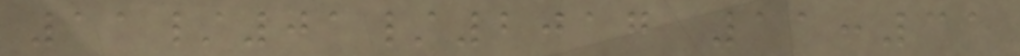11/01/2017 11:31
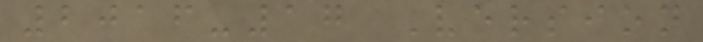2016-17 Version
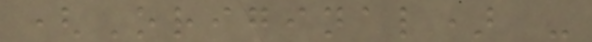(Original) -
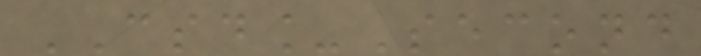CSD_Second
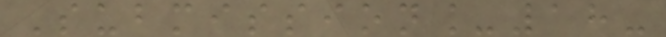Submission_18-
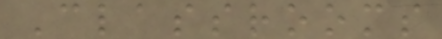Classrooms
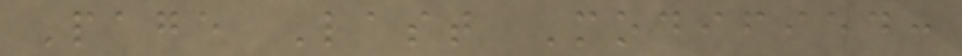Page Last Modified:
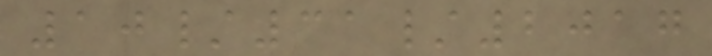10/31/2017
